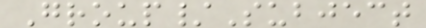Group/Subject
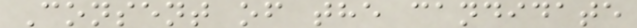Consent of the candidate
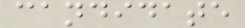candidate
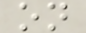on
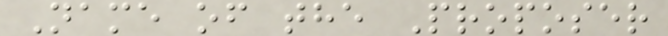Name of the Proposer
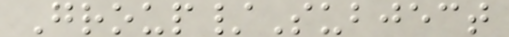Group/Subject
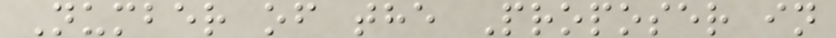Number of the Proposer in
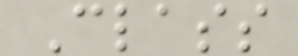Class
